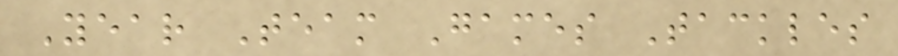Year Team Games Tackles
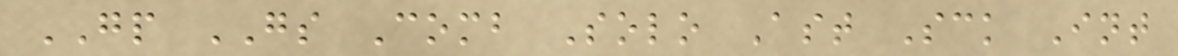GP GS Comb Solo Ast Sck Int
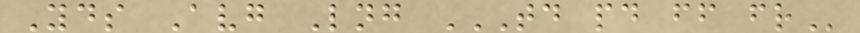Yds Avg Lng TD PD FF FR
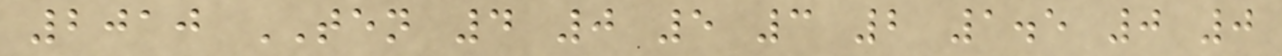2010 TEN 4 0 5 3 2 1.5 0 0
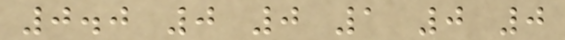0.0 0 0 1 0 0
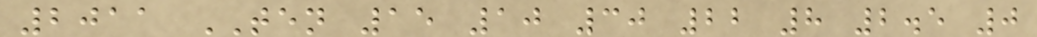2011 TEN 15 10 30 22 8 2.5 0
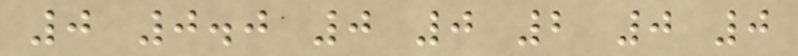0 0.0 0 0 2 0 0
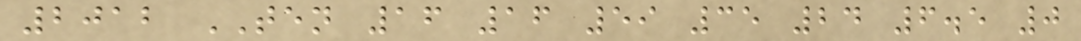2012 TEN 16 16 59 35 24 6.5 0
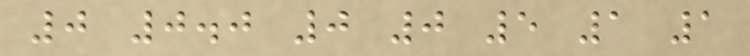0 0.0 0 0 5 1 1
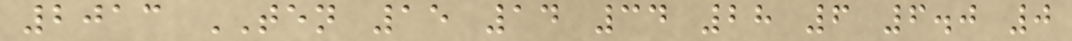2013 TEN 15 14 34 28 6 6.0 0
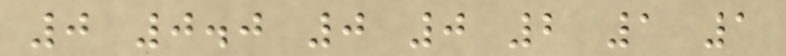0 0.0 0 0 2 1 1
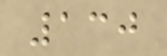130
